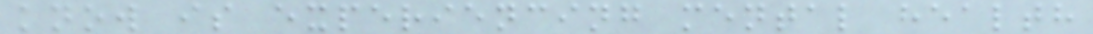know is experiencing mental health
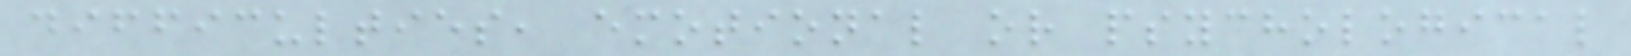difficulties, emotional or psychological
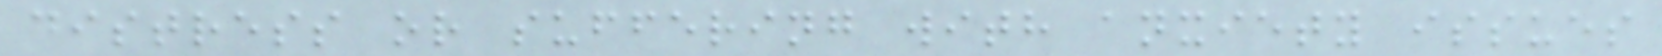distress or suffering with anxiety issues
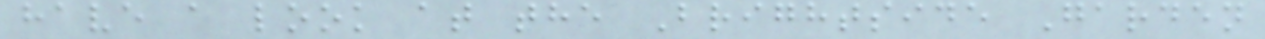have a look at the Brightside Garden
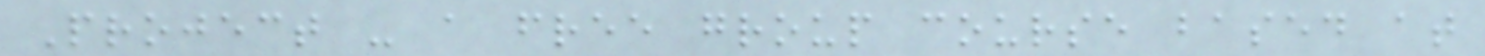Project - a free group course based at
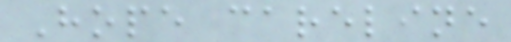Hope careline
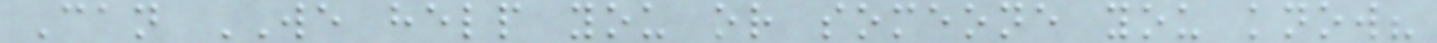Can WE help you or someone you know?
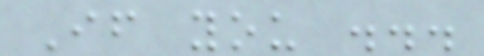If you ...
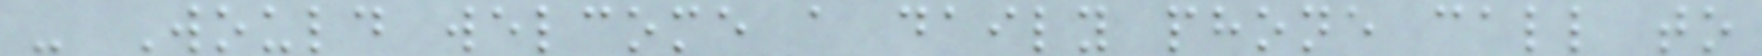- Would welcome a daily phone call to
